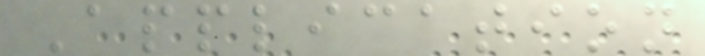Application
